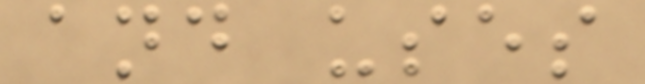and uses
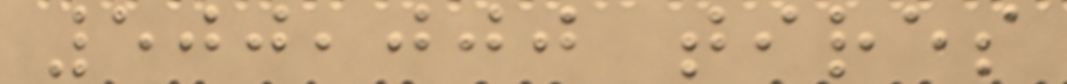500,000 tires
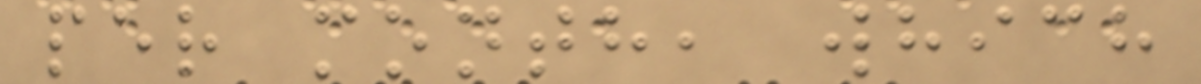per month, which
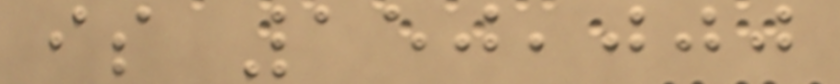is 150,000
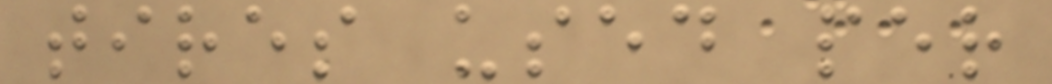tires used per
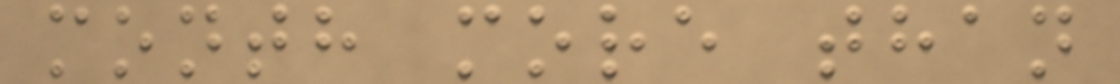month more than
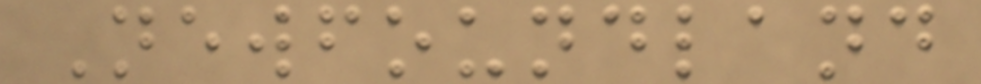Newfoundland
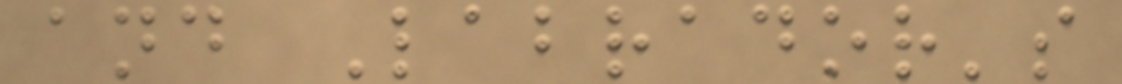and Labrador's
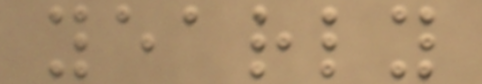yearly
